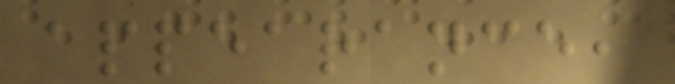appearance,
